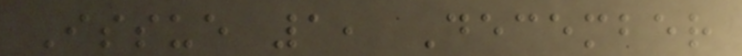Issue 1, December
